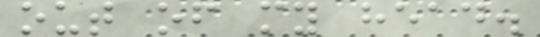out of my head.
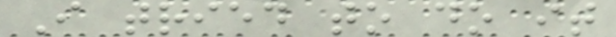I tried to do it
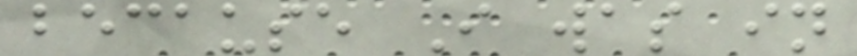because I was in
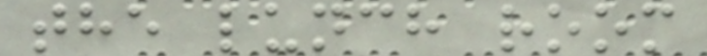the lunch room
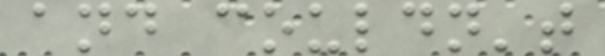and couldn't
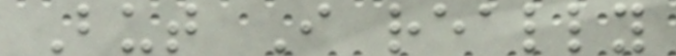But I really
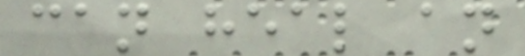can heal an
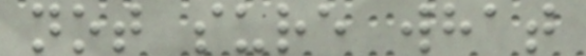not sure what
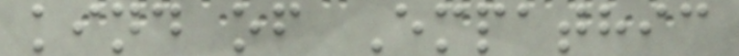kind of Empathic
